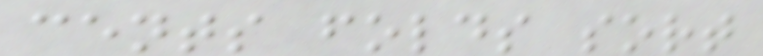cents folds sort
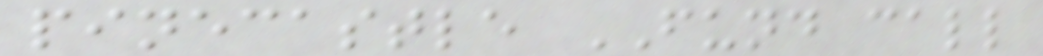pinecastle FUND call
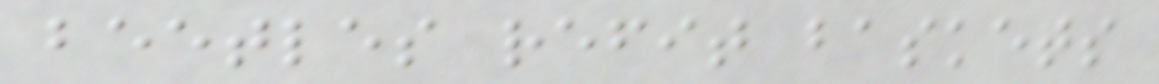beetles refit baskets
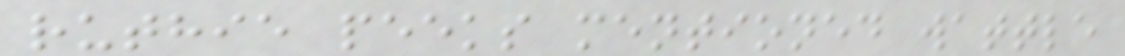ruthie peeks mentioned wattle
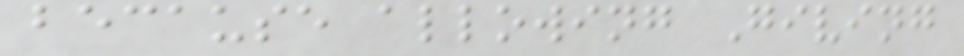because allowing Giving
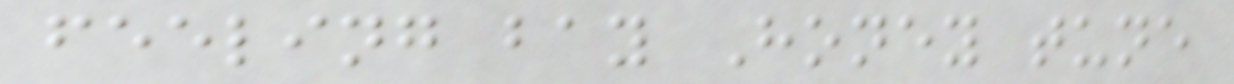feeling bay Honey tune
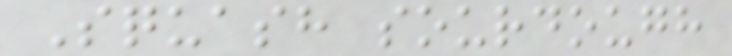Squash sourdough
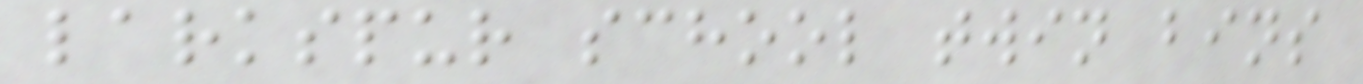larkspur school twin bins
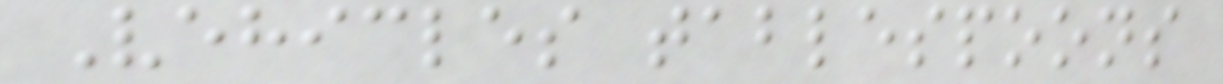Vehicles tablespoons
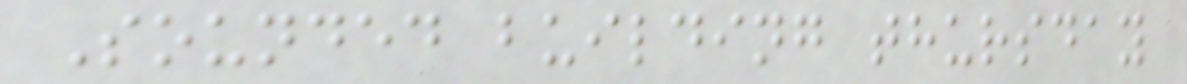Sounded building thursday
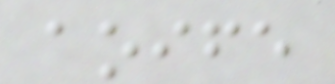aoife
